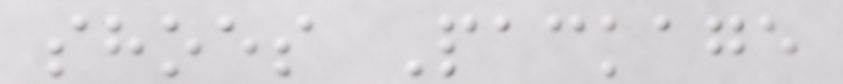shoes Package
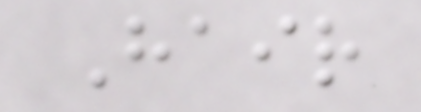Hair
